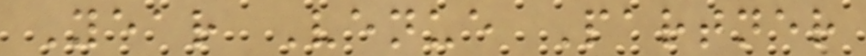Year Venue Partner
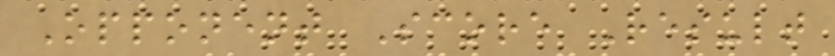Opponent Score Result
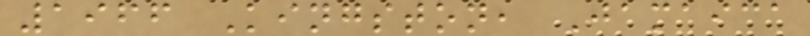1966 Kingston, Jamaica
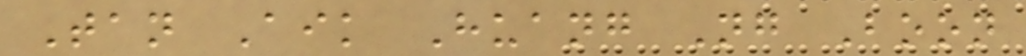Tan Aik Huang Ng Boon
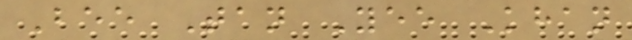Bee Tan Yee Khan
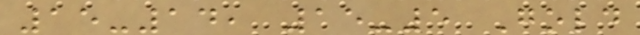15-14, 15-5 Gold
